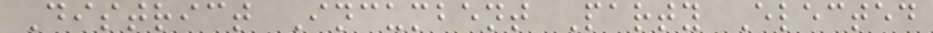District Incumbent Party Elected
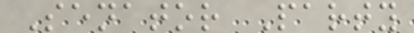Senator Party
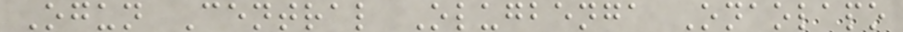Ogun Central Olugbenga Onaolapo
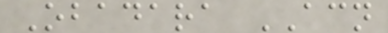Obadara ACN
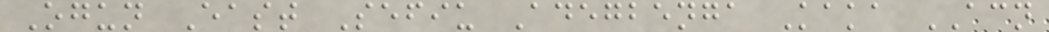Ogun East Sefiu Adegbenga Kaka ACN
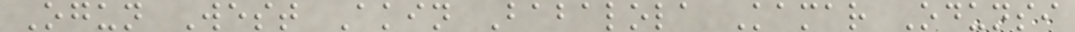Ogun West Akin Babalola Kamar Odunsi
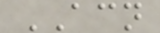ACN
